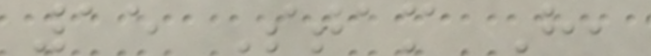15 Stam H,
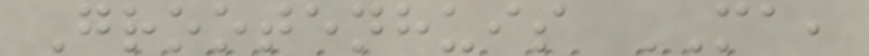Grootenhuis MA,
